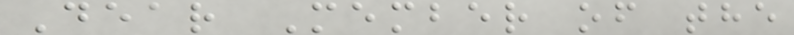Dear Member of the
